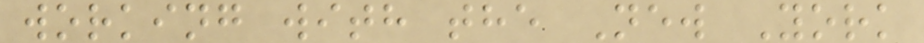working with the New York
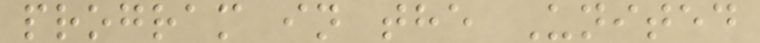program in the United
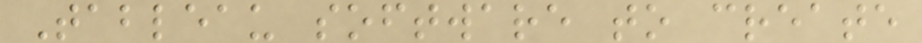Tableau software to create
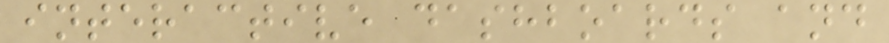interactive dashboards and
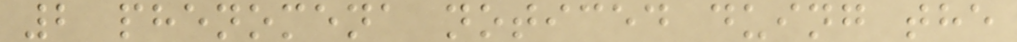2 phenomena noticed duing the
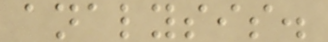analysis.
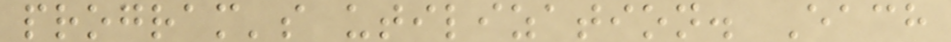program's utilization. Each
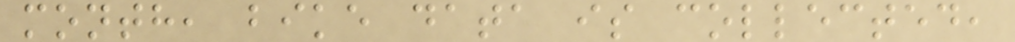month, bike data is collected,
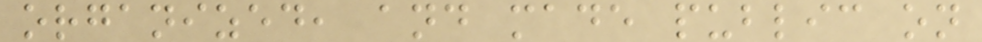organized, and made public on
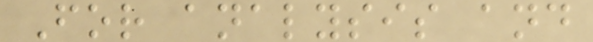For analysis and
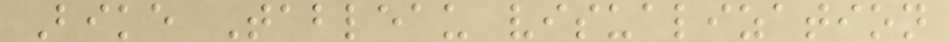Bike Tableau visualization
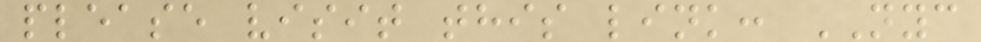please visit this link: NYC
